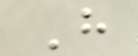H
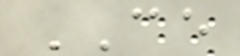CE
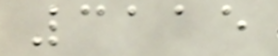3115
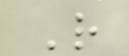R
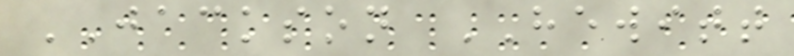JACKSON HEWITT
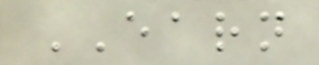EARN
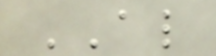AL
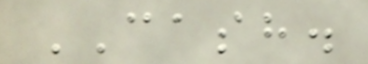CASH.
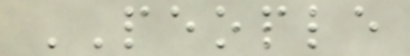PEOPLE
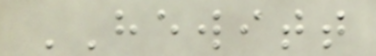HEWITT
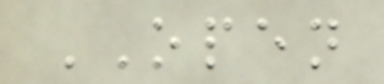OPEN
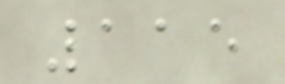115
